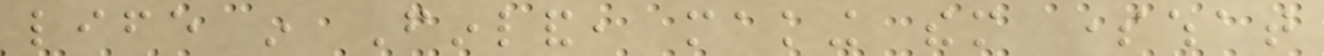life in Finland, making them somewhat
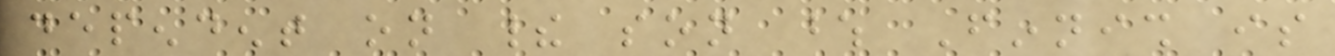dependent on their son whose Finnish is
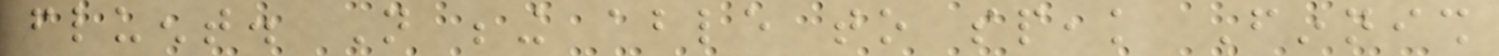fluent. Not being able to speak Finnish
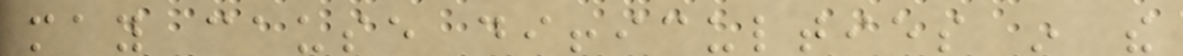may cause difficulties in the
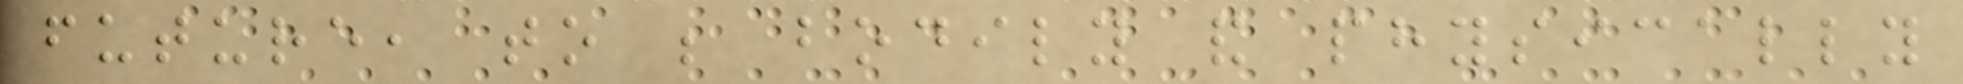future, to be bodily and physically
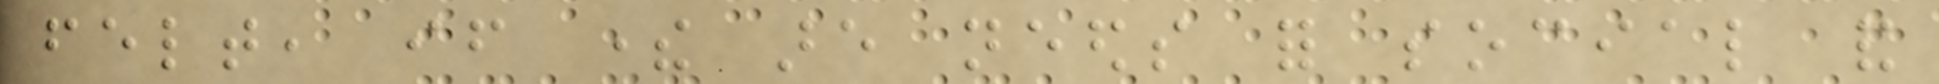felt, if there are needs for social and
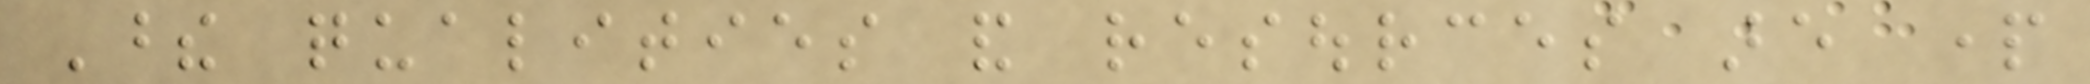These qualities and resources are part
